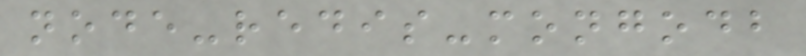node-redis-mongodb
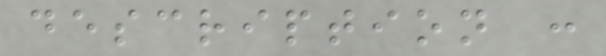description :
